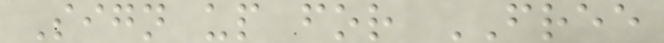Sign up for FREE
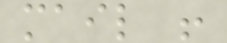mail !
